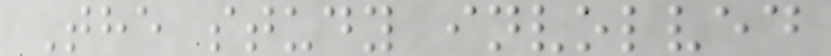The study involved
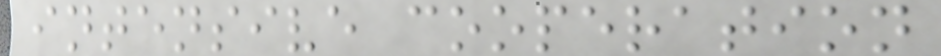intensive cooperation
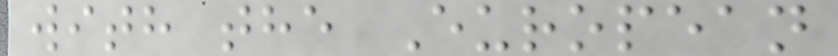with the European
